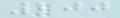200
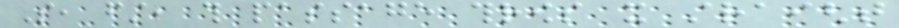So, first, this passage throws it straight
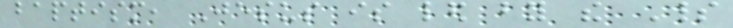baptism, Jesus is led by the Spirit
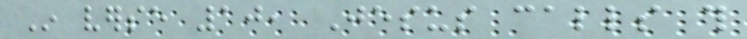In verse 10, Jesus calls this
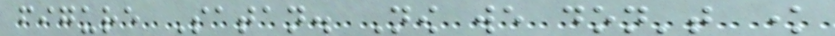figure Satan. Now we don't know
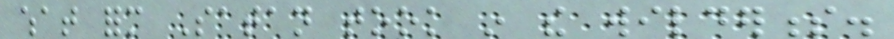what form Satan took in the wilderness.
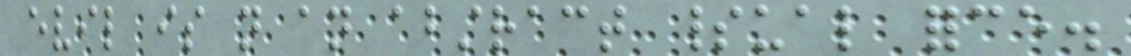evil is not an abstract spiritual force.
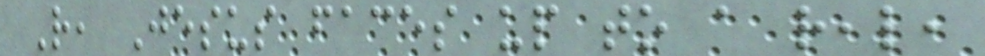Rather, Jesus faces up to a real,
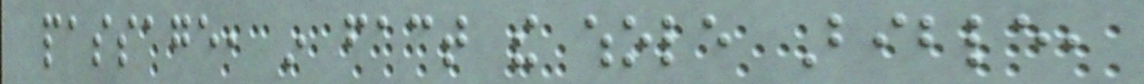passage, in fact the whole Bible,
